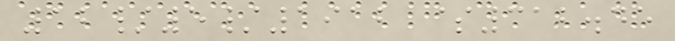12/5/1912 $312.45
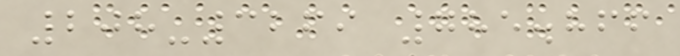208-3269 785.866
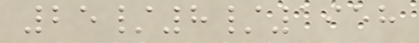25/8/1958
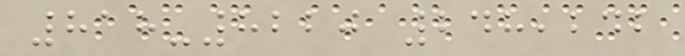818-8220 248,242
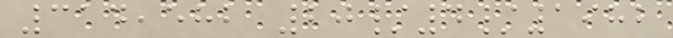314,582 20/4/1982
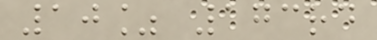10% 173rd
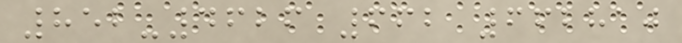852-4626 662 662810
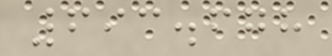693.678
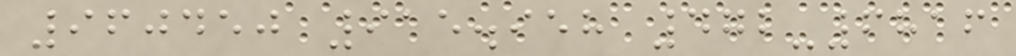960450 915.958 472-6816
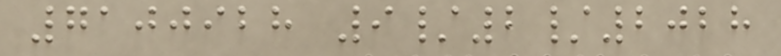7100928 9/2/2028
